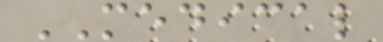MEDICAL
